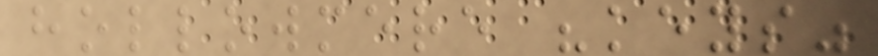hollowmere "keys"
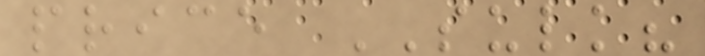price SULK?
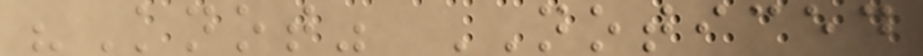"Knot" NOTICED
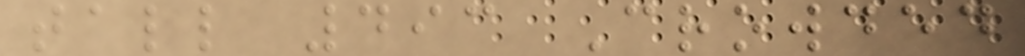tall 493 Crowded
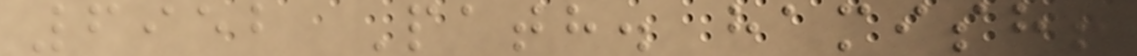6952 Path. hamish!
